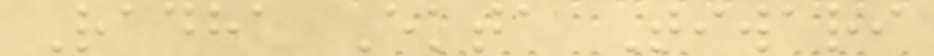Radha Ekta Tiwari
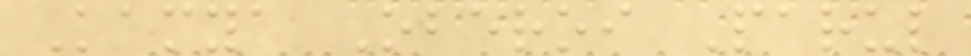Kamya Oberoi Parul
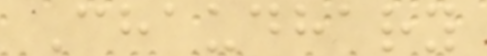Chaudhary
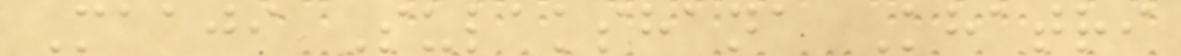Maaji Sulakshana Khatri
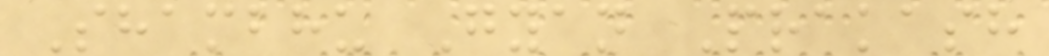Shambhu Gyan Prakash
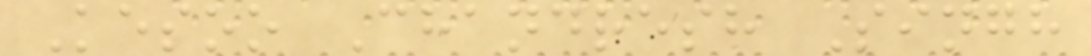Kesoo Chandresh Singh
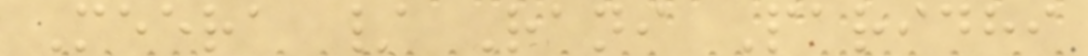Meera / Rani Paridhi
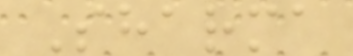Sharma
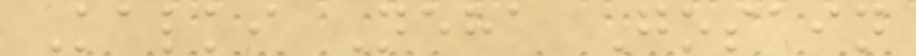Kalki Neha Gosain
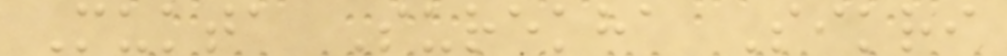Mukta Surekha Sikri
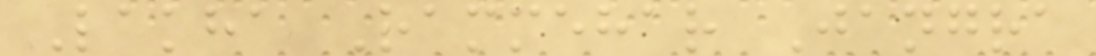Lakha Rammehar Jangra
